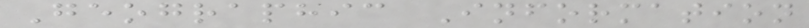Geographic Information
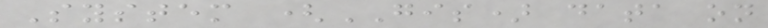System (GIS) data on
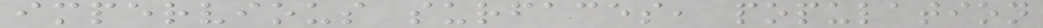impervious surfaces, population
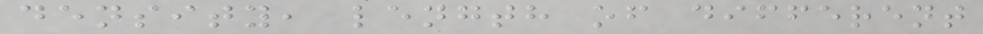density, length of different
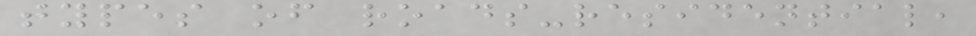types of roads-residential,
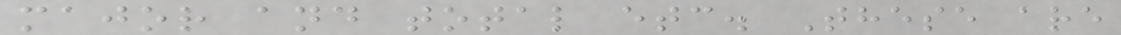major and total etc. These are
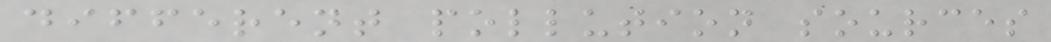different pollution sources
